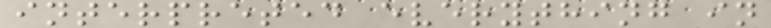interpreted everything in
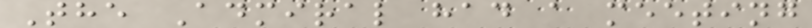The Admiral had a meeting
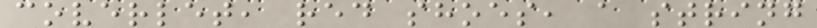coverlet, red shoes, a string
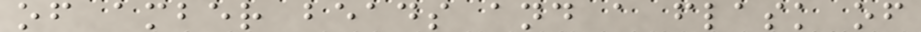of amber beads and a flask of
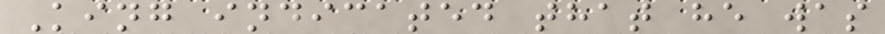King indicated that he was
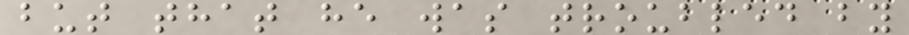but that he was troubled by
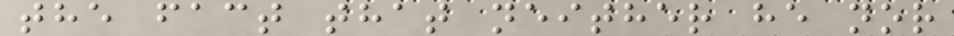the fact that neither he nor
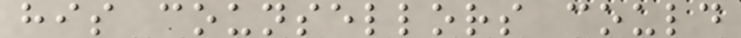his counsellors could
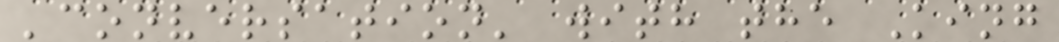'conversation' with the King
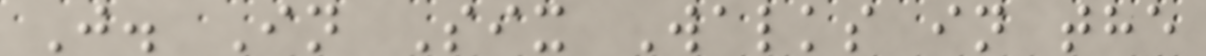J. In Six Walks in the
